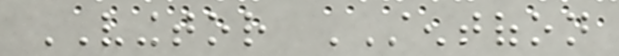VINGTOR STENTOFON
